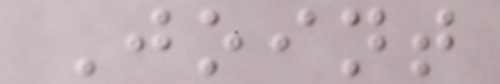Joint
